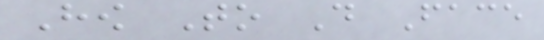How To Do Face
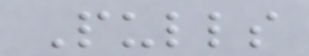Pulls
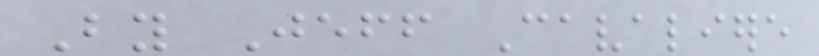By Jeff Cavaliere
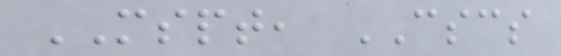MSPT, CSCS
